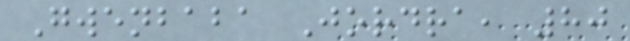Gwenbaba Jordra, 80
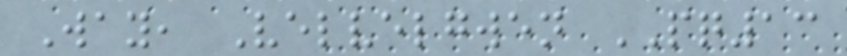Way, Velvelgwen PQ13
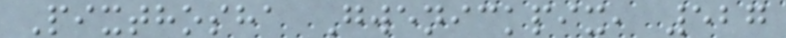Pixthosha Gwenickpix, 527
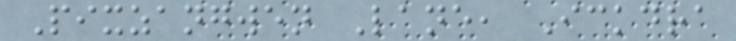Pixzangwen Lane, Ickdra
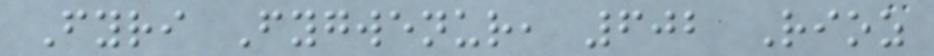Fyri Fygwenur, 602 Rioz
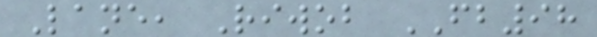Lane, Riwob FB98
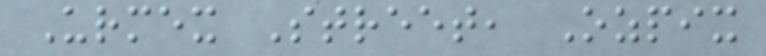Urmex Street, Ozpix
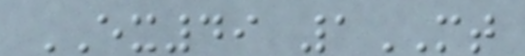EX49 1MT
